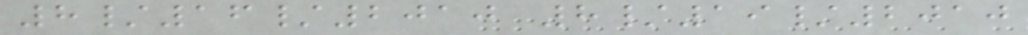8/16/2010 8/19/2010
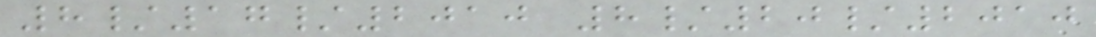8/17/2010 8/20/2010
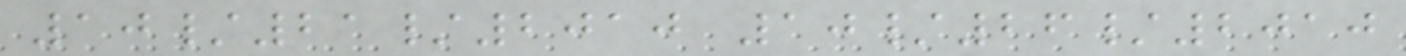10/21/2010 10/26/2010
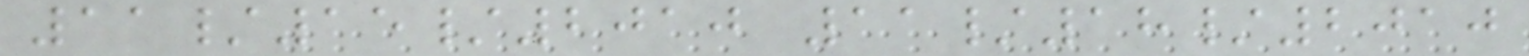11/15/2010 11/18/2010
